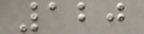120
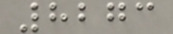8273
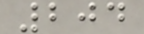204
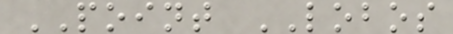POINT LOBOS
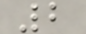2
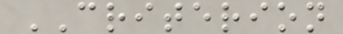CRITERION
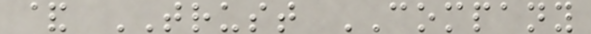& TRUST COMPANY
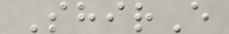ShirE
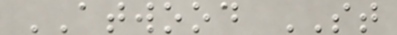ATWOOD ST
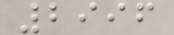2996
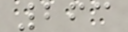263
